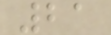21
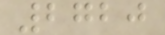2720
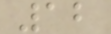12
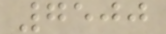7500
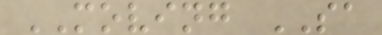MOVING SA
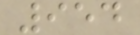954
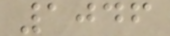1046
